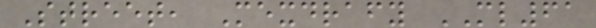Street, Mexdrafy ML61
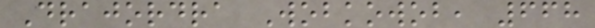Drajordra Wobkowob, 668
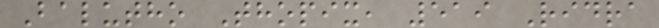Balutho Thopix, 519 Ridra
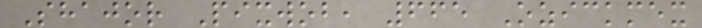Shajor Pixwob, 665 Ozickmex
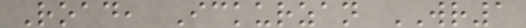Road, Ickurzan WR1
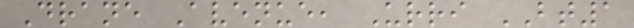Drane Avenue, Urri BT1
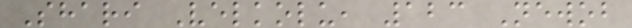Shari Velkolu, 123 Newob
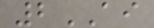2AI
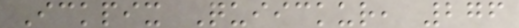Ickpix Quiickur, 276
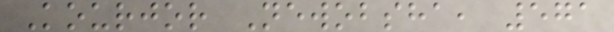Kourjor Newobsha, 571
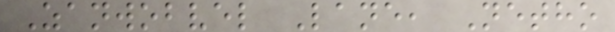Zanwobvel Lane, Netho
